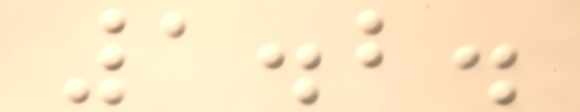1.2.
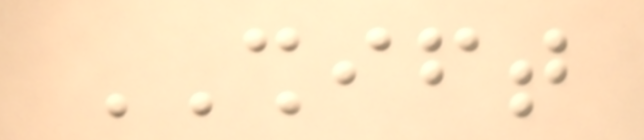SHIFT
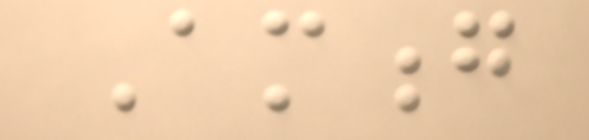Among
